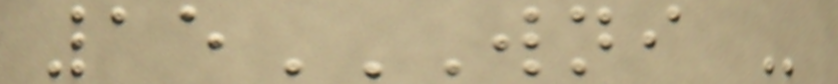15WNI -
